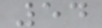54
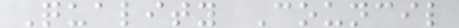Quality Council
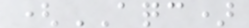(AQC)
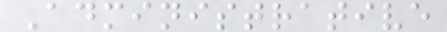Administrative
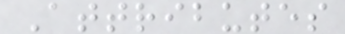Attributes
